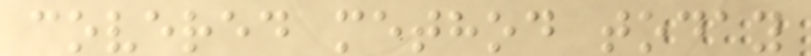covered method today
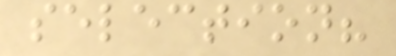selection?
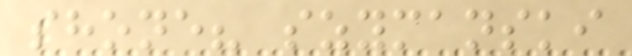shone? szymanski
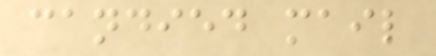candied mail
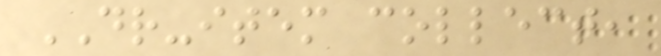DR-item collect,
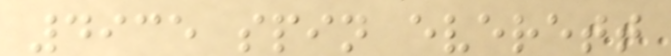4935 spin everett
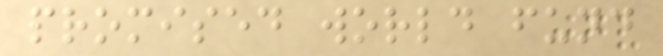promised world fund
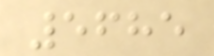5685
